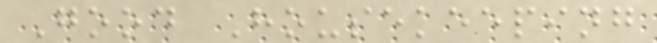Good Housekeeping
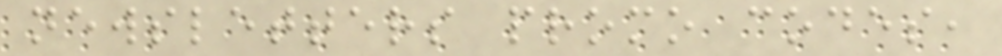newsletters promo codes,
